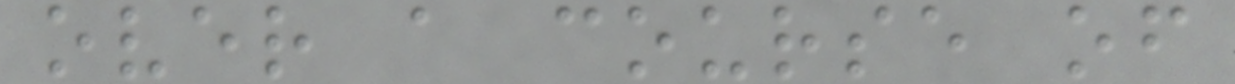over a course of
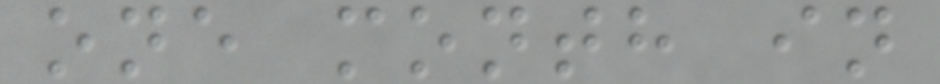one month in
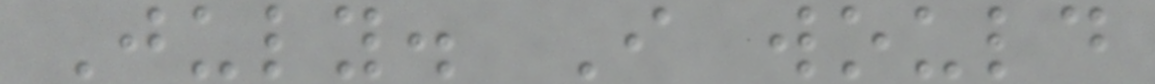July. I would
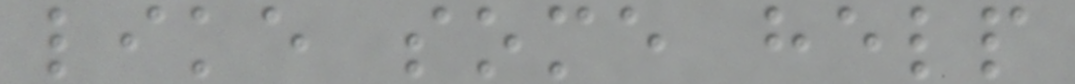like some help
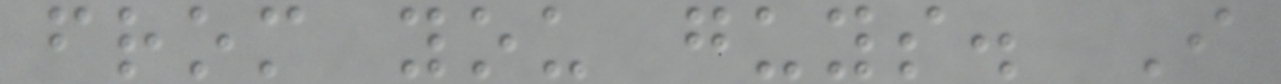from you guys. I
